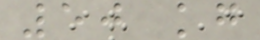50 kg
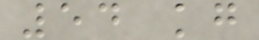54 kg
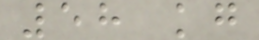58 kg
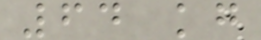64 kg
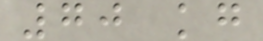70 kg
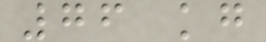76 kg
